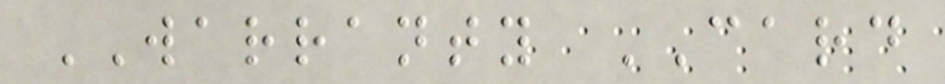WARRANTY CARD
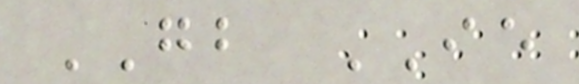GB IE
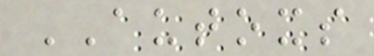AUTOXS
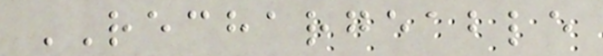RECHARGEABLE
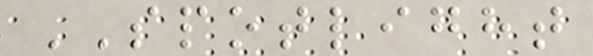SPOTLIGHT
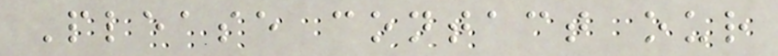Please contact our
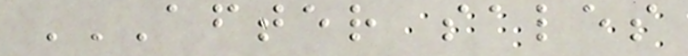AFTER SALES
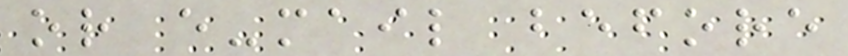or e-mail before
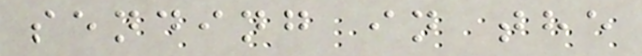sending in the
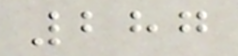287
